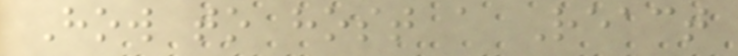How to host a React
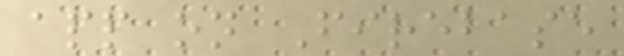app on Firebase
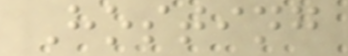Hosting
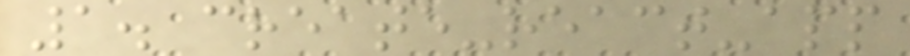1. create-react-app
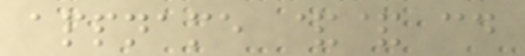appname && cd
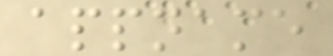appname
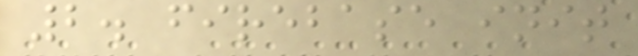2. firebase init
